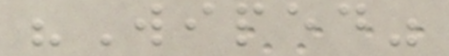"Wiped"
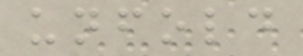unfold
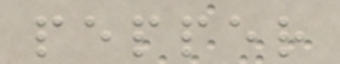pepper
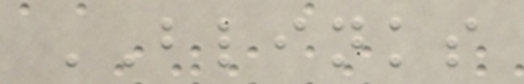BLINKS
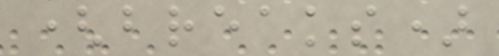(breaks)
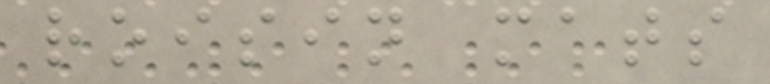roisin mats
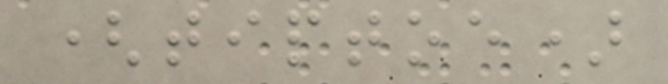(tiptoe)
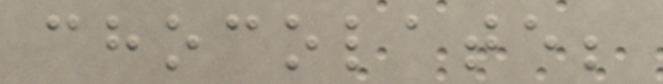chocolate;
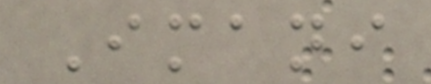Imani
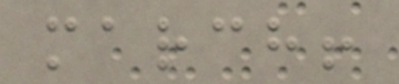march!
